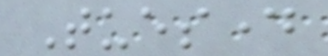Tuesday
